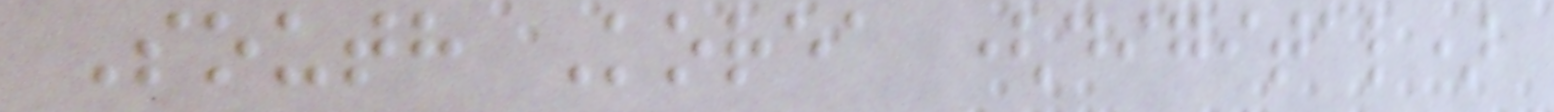South Korea (digital)
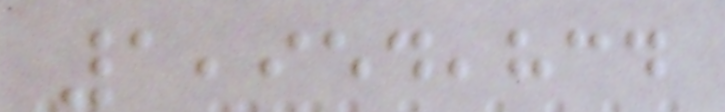1,954,834
